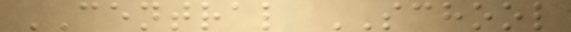CENTRAL SCHOOL
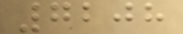7208
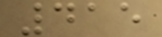415
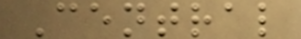Central
